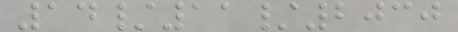14/11/2030
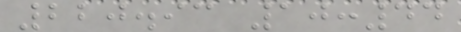220.93 10:44
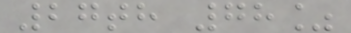27th 78%
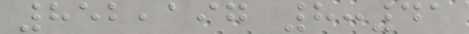852,197 8:41
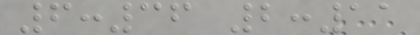6:36 2:11
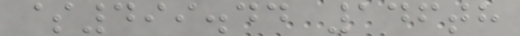$499.44 146th
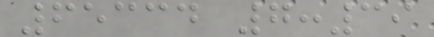65334 7:39
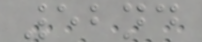52nd
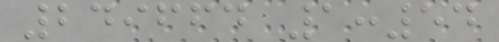249664 1:54
